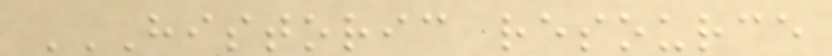HISTORIC RESOURCE
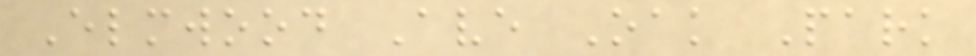Elmwood Ave Oak Park
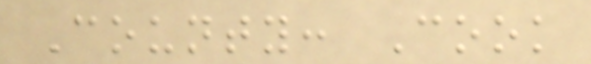County: Cook
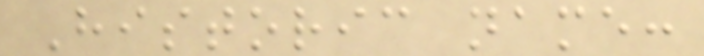Historic name:
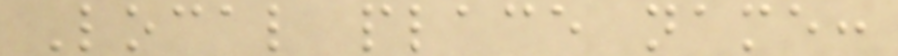Local place name:
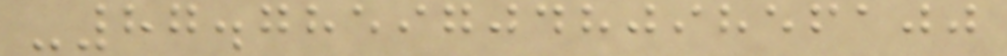-87.7859704809856100
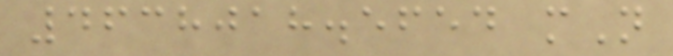4638018.5654 mN
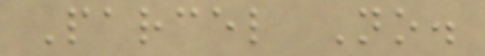Parcel No.
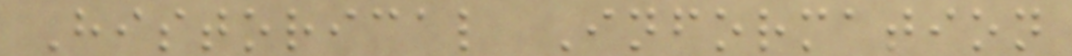Historical Information
